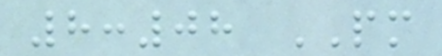8:08 PM
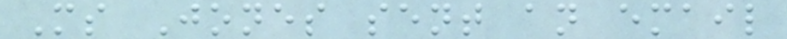Ms Jones sent an email
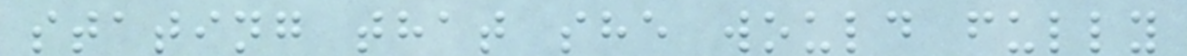stating that she would fully
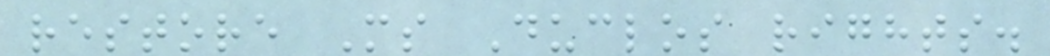restore Ms Duclos rights.
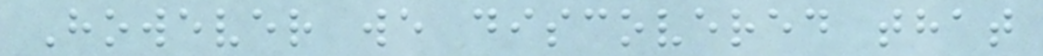However we discovered that
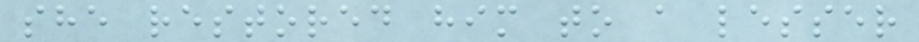she restored him to a lesser
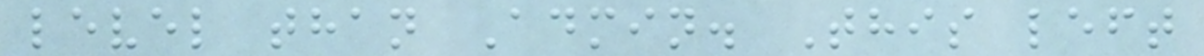level than Admin. This left
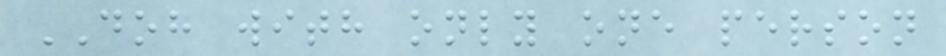DOH with only one person
